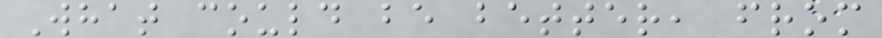What could be better, from
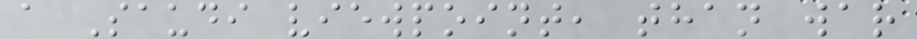a Saudi viewpoint, than war
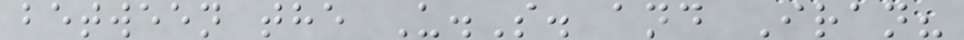between the U.S. and Iran?
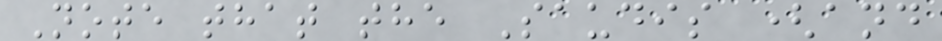Note that the Saudis (and
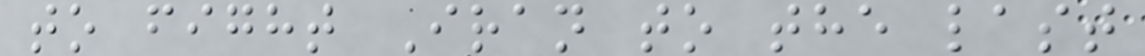to fight Iran to the last
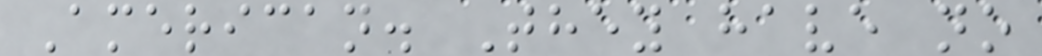American. They have no
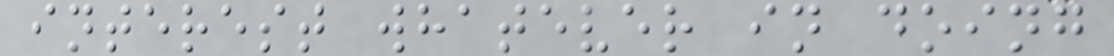interest whatever in doing
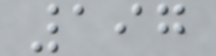197
